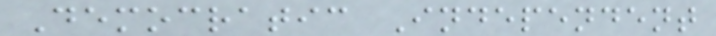Democratic Independent
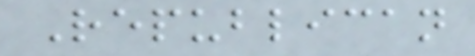Republican
